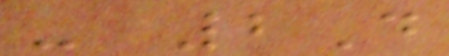- 2D
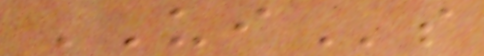UIs
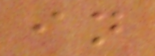in
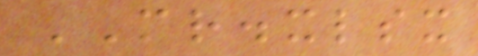MR.xlsx
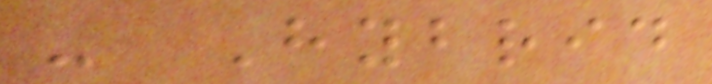- Hybrid
